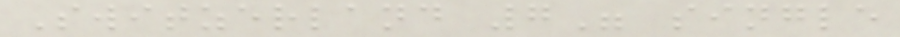Switzerland 7" single
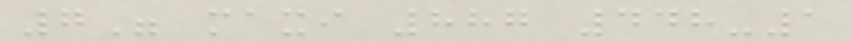7" maxi 887 448-1
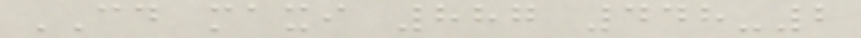CD maxi 887 448-2
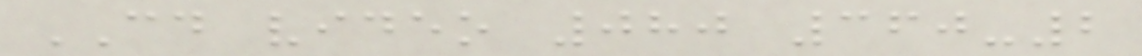CD video 080 360-2
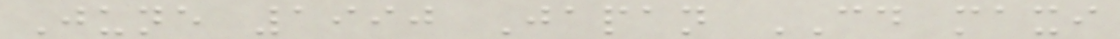June 1990 Japan CD maxi
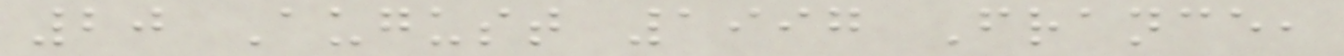20 August 1997 France,
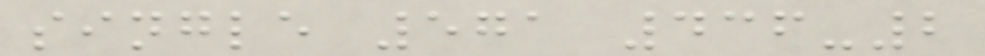single 571 436-2
